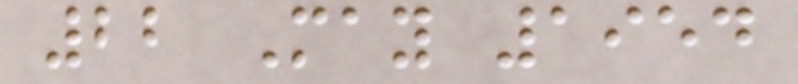22 May 1954
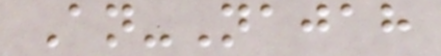An-Najah
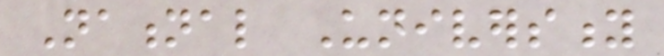National University
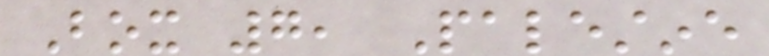Box 7, Palestine
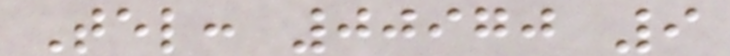Tel: 00970 9
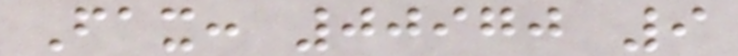Fax: 00970 9
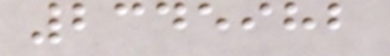2345982
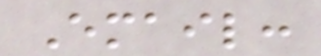Email:
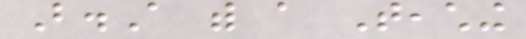B.A with a Teaching
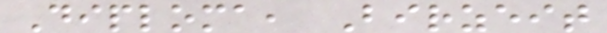Diploma, Birzeit
